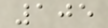105
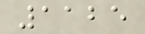1125
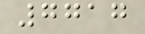7717
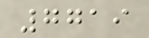7719
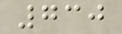730
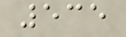535
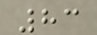83
